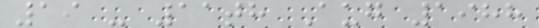19 - 11th Aug 1988
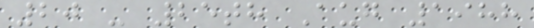20 - 25th Aug 1988
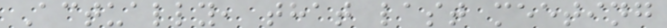Actually, that last meeting
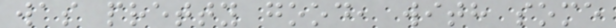was pretty good, with some
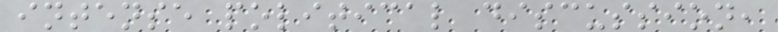intense political discussion,
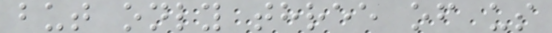but only three of us
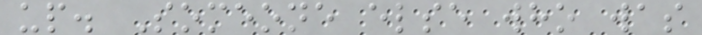up. Someone else who was
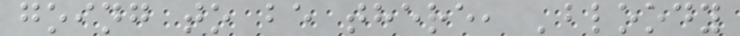going to be there, 'bloody
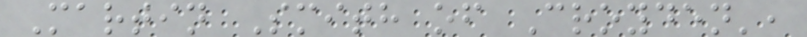Martin Smith of Croyden',
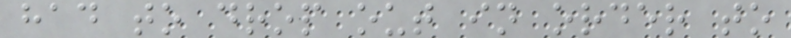had to drop out in order to
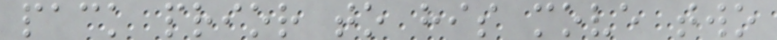pack prior to his move two
